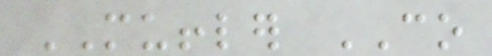MUFFLER CO
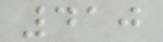410
